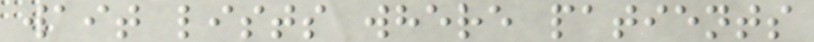wait lists where patients
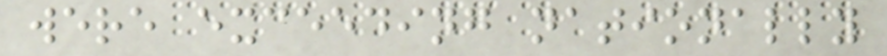were exceeding nationally
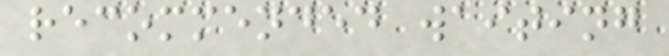recommended waiting
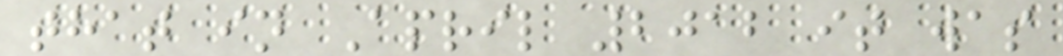that in April 2012 it was
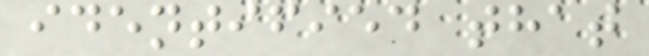identified that
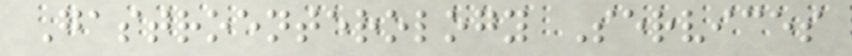Gastroenterology Services
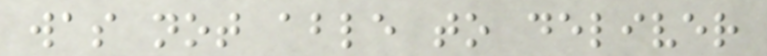was not able to deliver
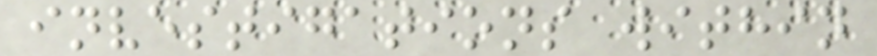investigations within
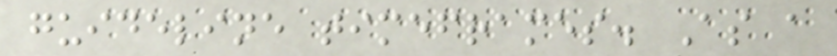guideline timeframes. As a
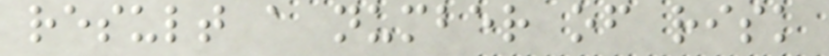result a number of risk
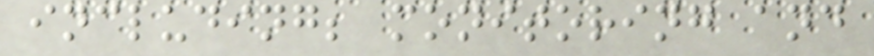including; monitoring and
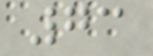73
